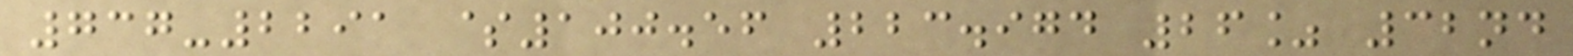737-2291 $100.56 223.974 26% 32nd
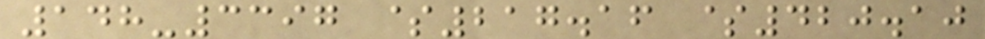148-3397 $217.16 $420.10
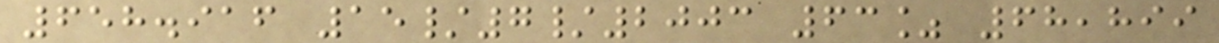658.916 15/7/2003 63% 68,899
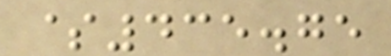$435.75
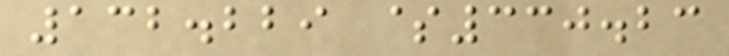132.229 $330.23
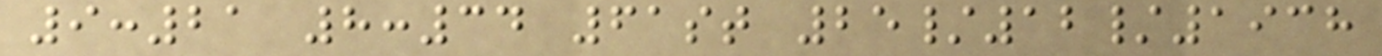9:21 8:34 61st 25/12/1938
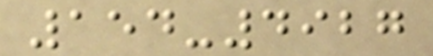154-4927
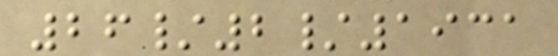26/2/1931
